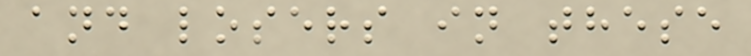and losers in these
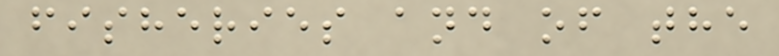fisheries and of the
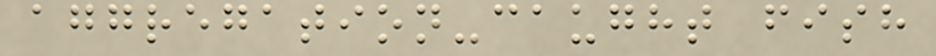aggregation-caught fish
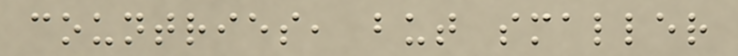countries, but smaller
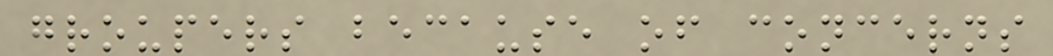groupers because of concerns
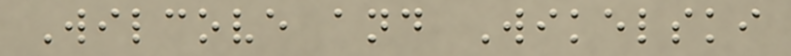Wilcove and Wikelski
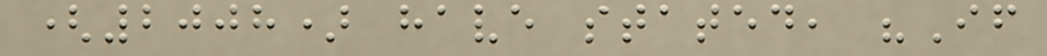(2008) have stated, "If
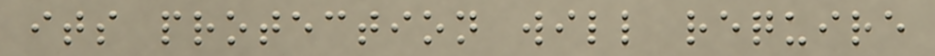its protection will require
